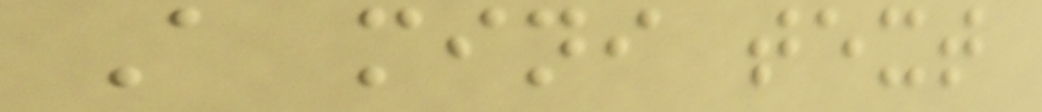A mini text
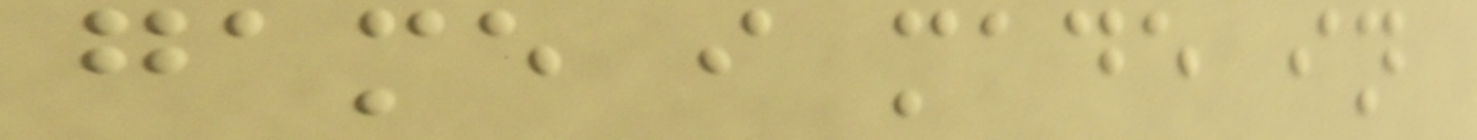game i made in
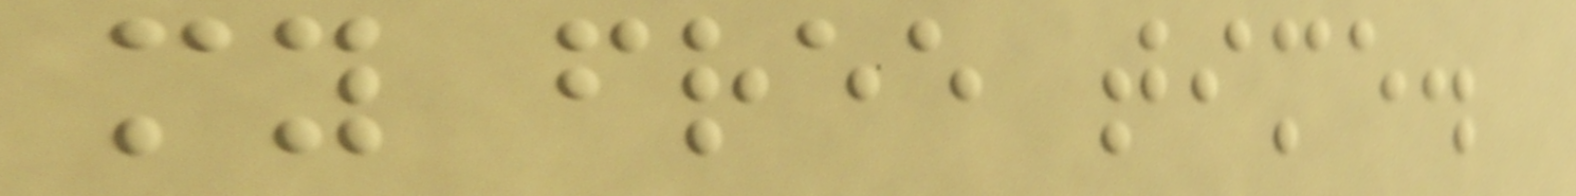my free time.
